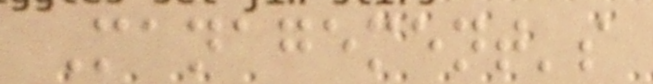Management's
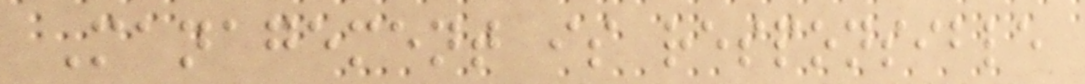Management is responsible
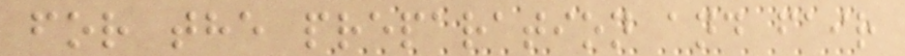for the preparation and fair
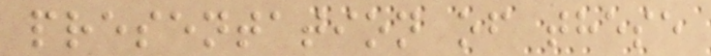presentation of these
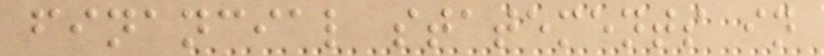financial statements in
